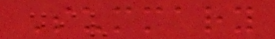Summary
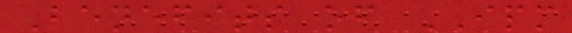Benefits of IPM
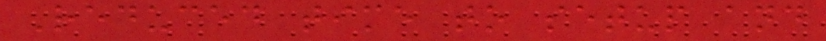Reduced time to setup and
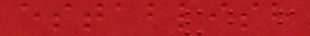establish
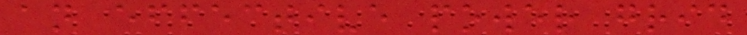an effective power grid
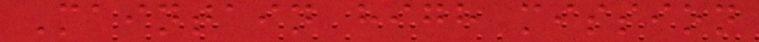Maintain high mission
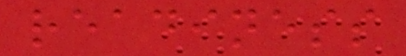readiness
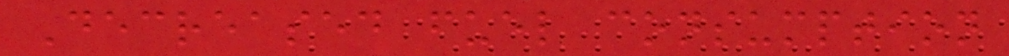Decreased fuel consumption
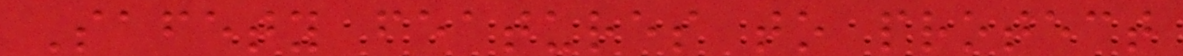Safety features to protect
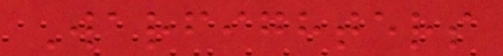Warfighters
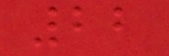22
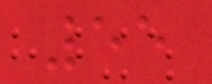55
